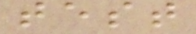test
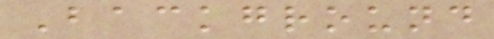Background
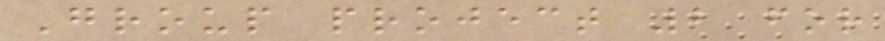Group project 2 for
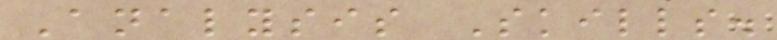Analysis Skills.
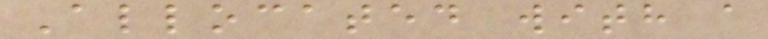Allocated with a
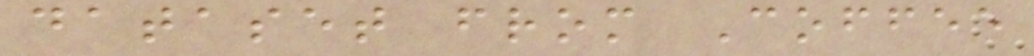dataset from Coffee
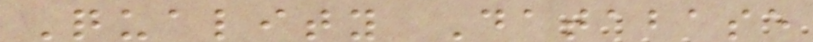Quality Database
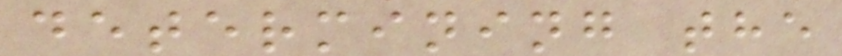determining the
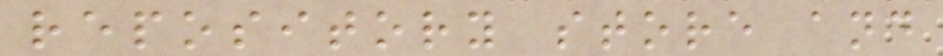repository store and
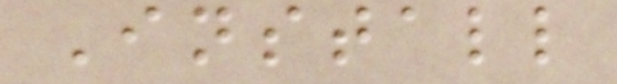Install
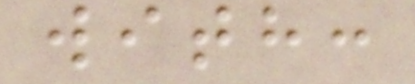with:
